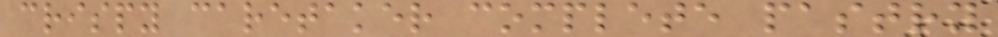crispy caretaker complete pastry
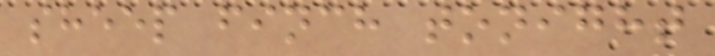sheep finch tonight
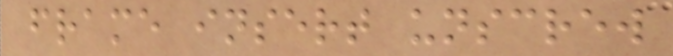frame insert unscrew
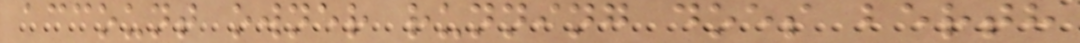account owner running does berth
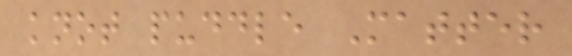knot puddle Matter
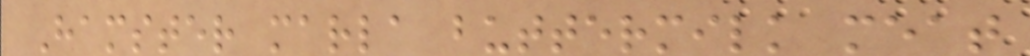Hamster marla buttermilk meat
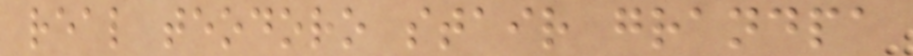real teodoro stair grandpa
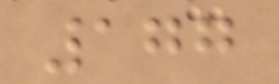177
